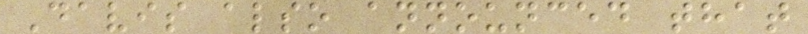Davis also announced that
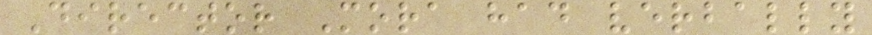Director Mora had verbally
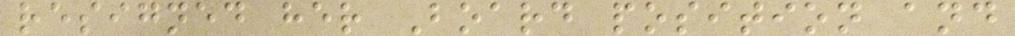resigned her Board position and
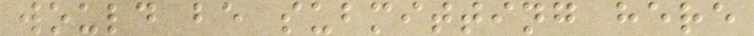would be submitting here
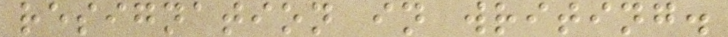resignation in writing.
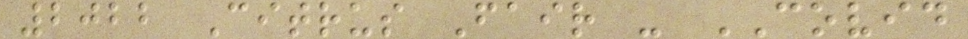2022 Citrus Fair - COVID
